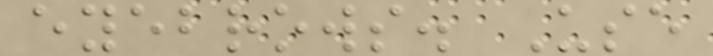eyebrows. Use
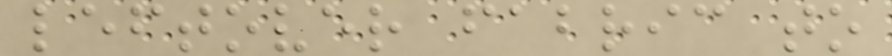leftover fabric to
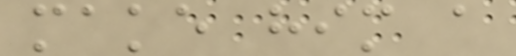make him a
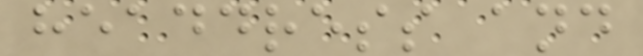headdress and
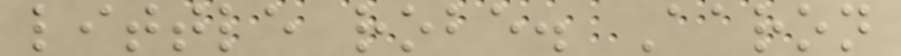little robe. Aaron
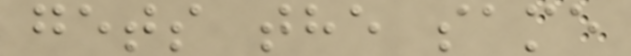gets the same
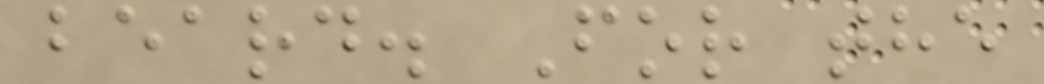beard. For the
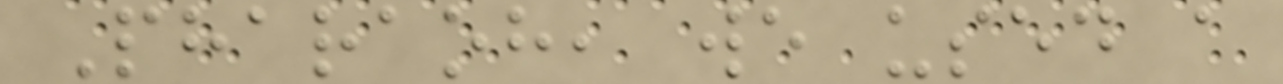Pharaoh, we used a
